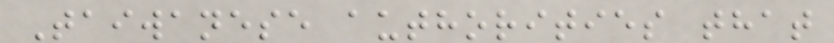Taiwanese authorities that
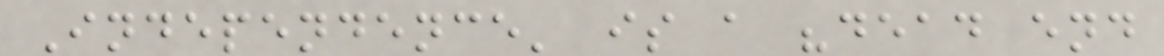Independence' is a "dead end
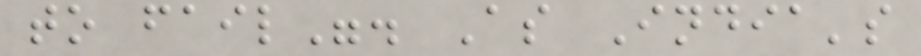to fail". As India's
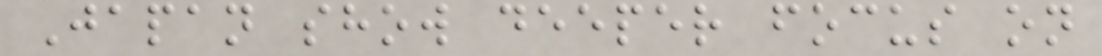Japan show deeper focus on
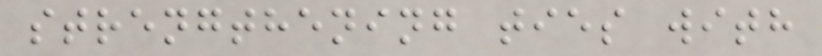strengthening ties with
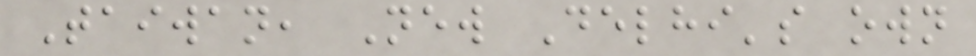Taiwan, New Delhi's own
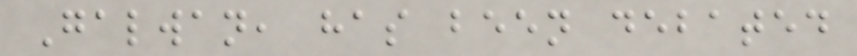Galwan, has been debated
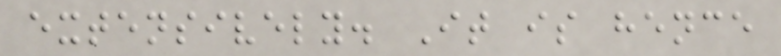extensively. It is hence
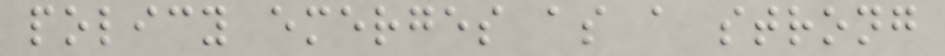policy emerges as a strong
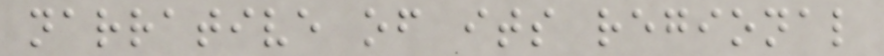narrative of its regional
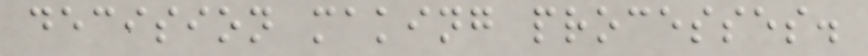decision making processes.
